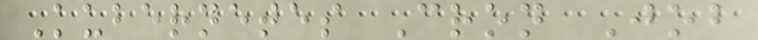Kubernetes Cron Job
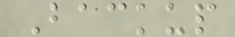Backup
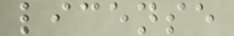license
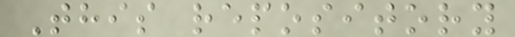This repository
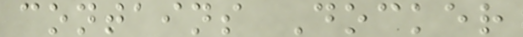contains Docker
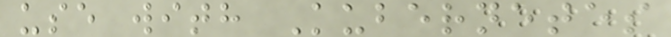use with Kubernetes
